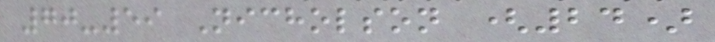70-59 Nicholson (24)
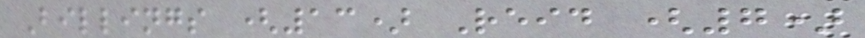Billings (13) Reid (7)
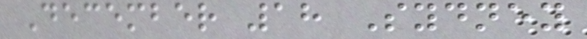December 18 Sydney
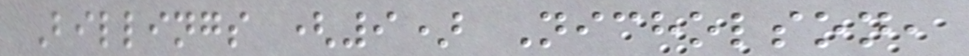Billings (9) Nicholson,
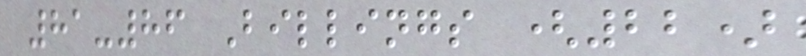81-86 Billings (22)
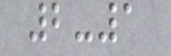2-1
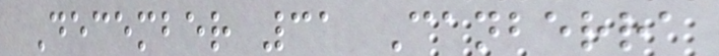December 31 Canberra
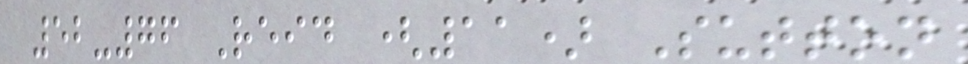52-76 Reid (11) Sutton
